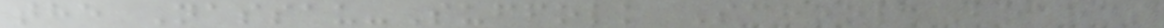the Nassau-Suffolk School Boards
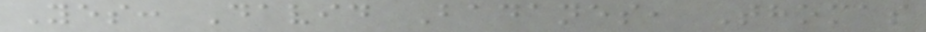Yes: David Badanes, Thomas
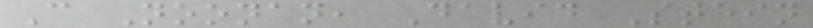C Noonan, David Stein
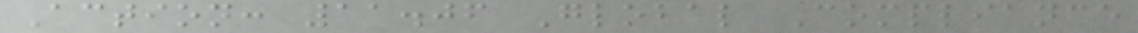Action: 11.06 Global Compliance
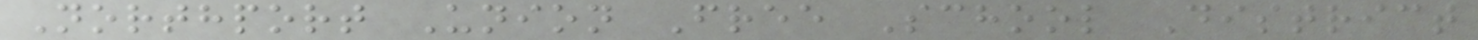Northport Union Free School District
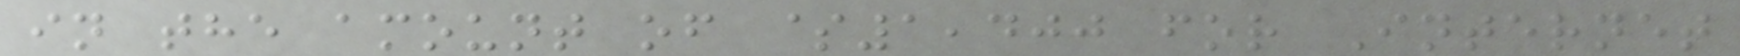in the amount of $1,400 for Internet
